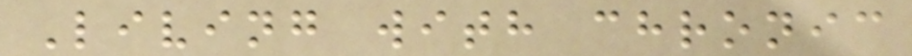Living with chronic
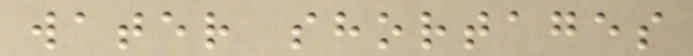water shortages
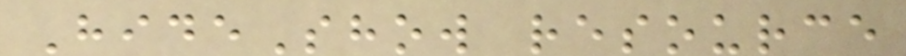HideShow resource
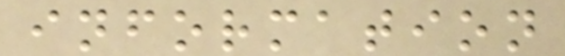information
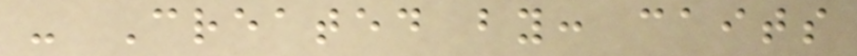- Created by: caits
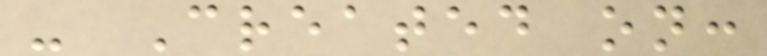- Created on:
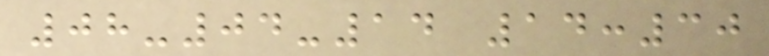08-04-14 14:30
